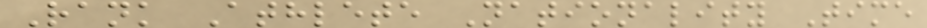Rank Athlete Nationality Time
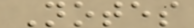Notes
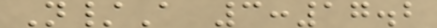N/A 3:17.2
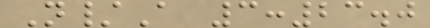N/A 3:23.0
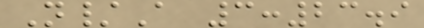N/A 3:23.9
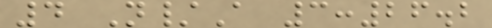4 N/A 3:26.2
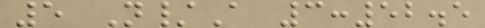5 N/A 3:52.5
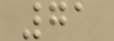71
